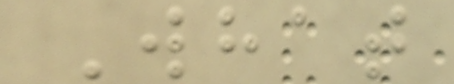What
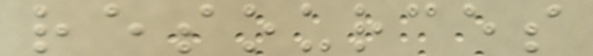resources
